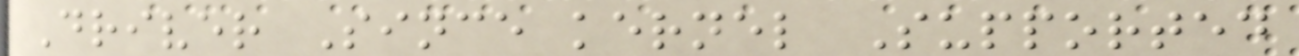Driver Since kernel Supported
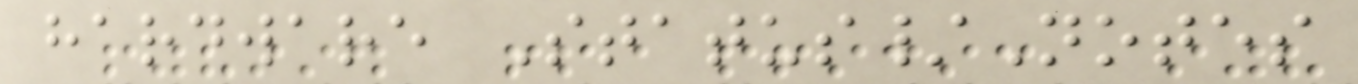hardware Status/Notes
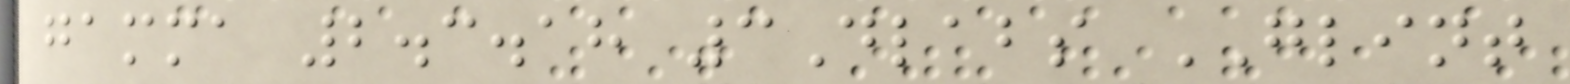gamma 2.3.18 3Dlabs GLINT
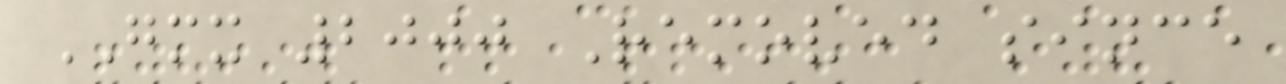GMX 2000 Removed since
